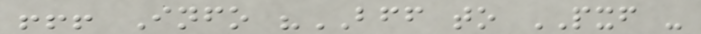!!! Info "BFF to PXF -
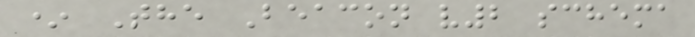* The Beacon v2 schema
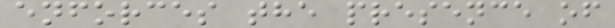enforces the presence of
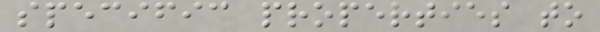specific properties to
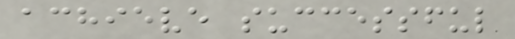achieve successful
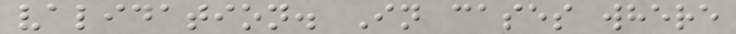validation. In cases where
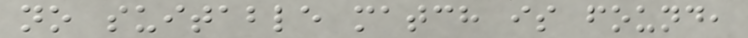no suitable match is found,
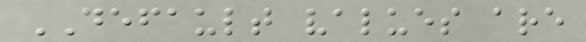DEFAULT values are
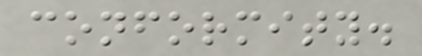conformity.
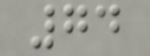74
